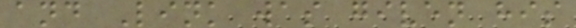and Link was given his
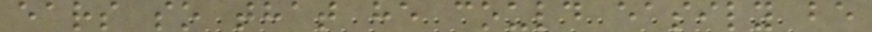ears so that he could easily be
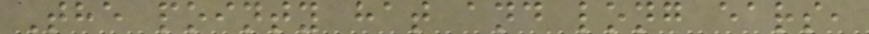The pointy hat and long ears,
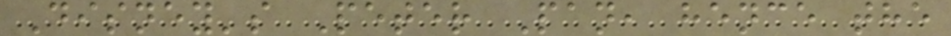Disney's Peter Pan, hence the
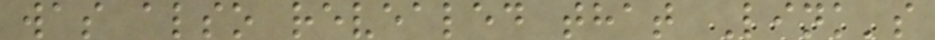was also revealed that Link's
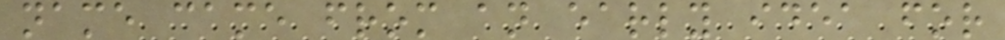name came from an early idea for
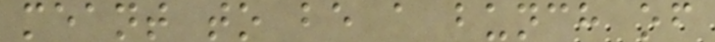meant to be a bunch of
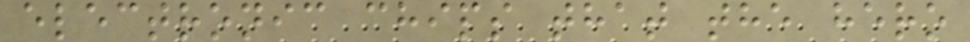electronic chips that the hero
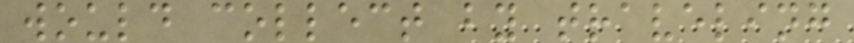would collect by traveling
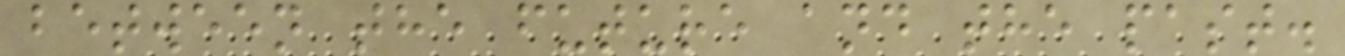between the future and the past.
